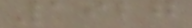1927
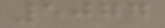5077
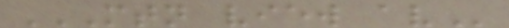MTN VIEW AV
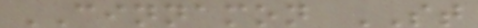CINNAMON ST
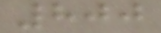800
